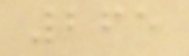265
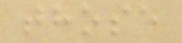those
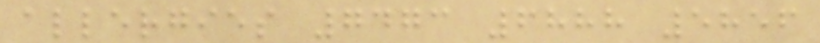allergies 7473 6888 5856
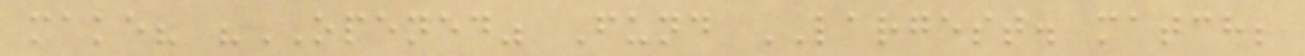make? "OPENED" Fund LARGEST. match;
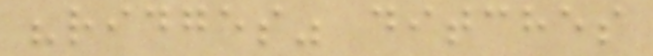"ridges" ditches
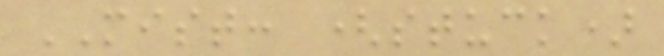MIST: (stuck)
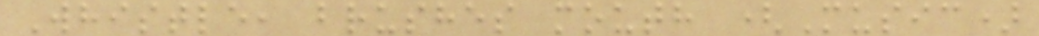Whistle, brushes mouth (Music)
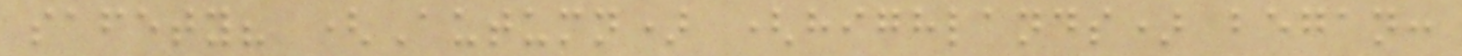safety? (Autumn) (highlands) began:
